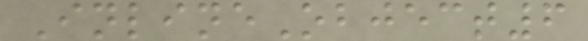InlineObject6
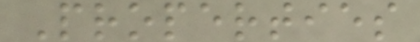Properties
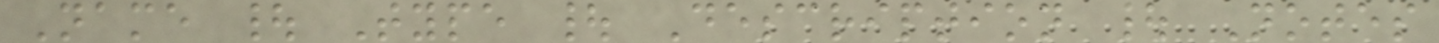Name | Type | Description | Notes
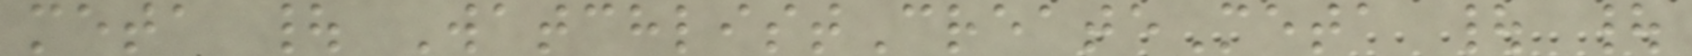meta | WatchlistCreateMeta | |
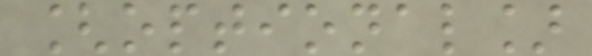[optional]
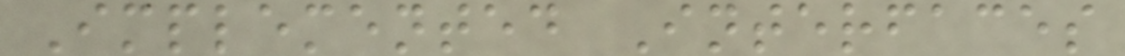Implemented Interfaces
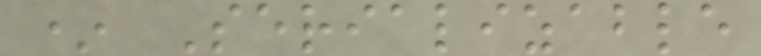* Serializable
